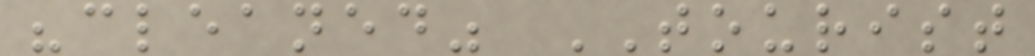"cleaned" TOURIST
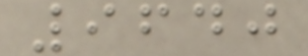9640
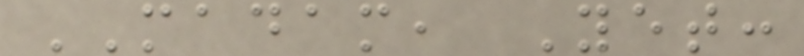MADAM, Yet:
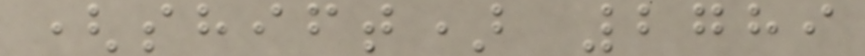(shift) 2789
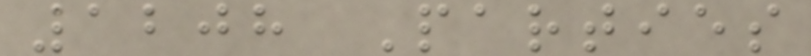1208 Parties
